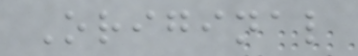Original
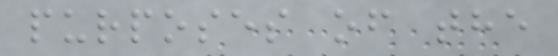purposes of the
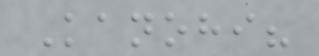Kanohi?
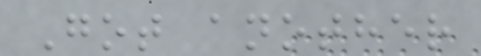Got another
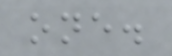one.
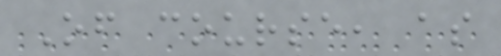Of course, as
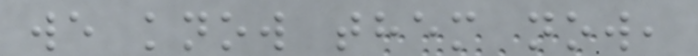we know them now,
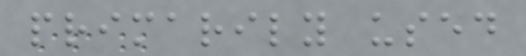primarily used
